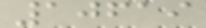10619
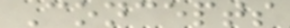Concepts
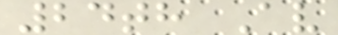24th Av
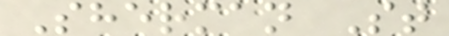Sherman St
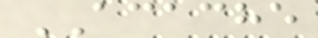ACACHE
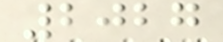2027
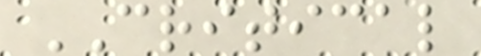CRITICAL
